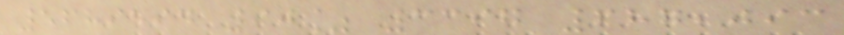5689594 90% 3397 687,093
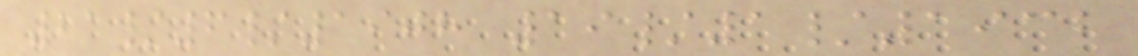21/6/1908 19/1/1932
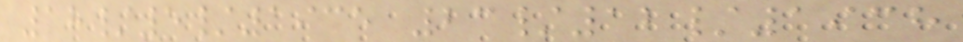18/5/1935 23/12/1938
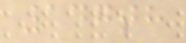147th
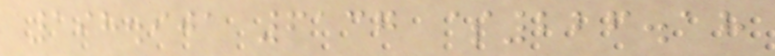198.901 6137 $226.18
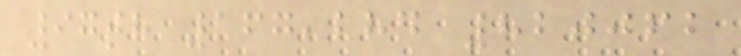97th 167,284 820062
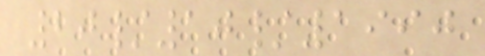20/10/1990
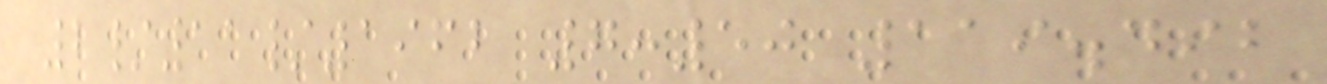2/11/1962 7:50 119.492
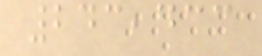243,433
